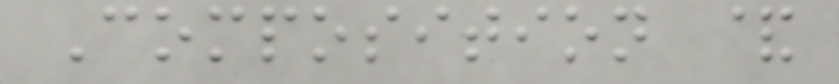Composition &
